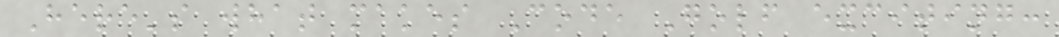Here's what makes Code Golf exciting:
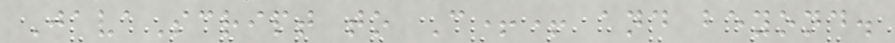JavaScript to C++ and beyond.
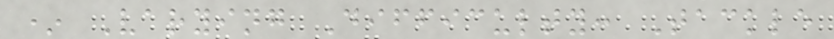* Varying Difficulty: Tackle
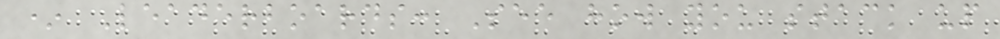* Leaderboards: See how you stack up
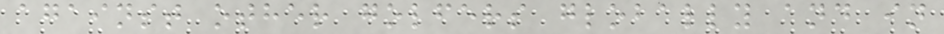against other golfers globally and in
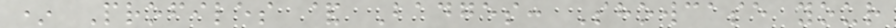* Profiles & Badges: Showcase your
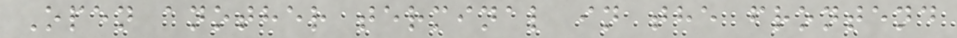Open another terminal in the frontend
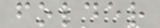folder
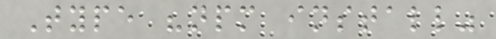Type "npm install"
